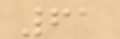61
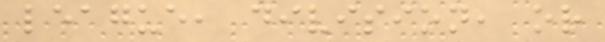league, division, or
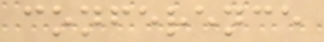conference
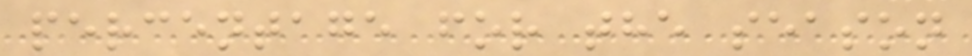percentage for the season
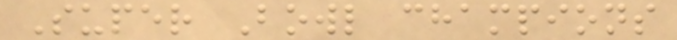Super Bowl champions
